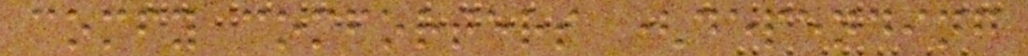comfy comforters (depending
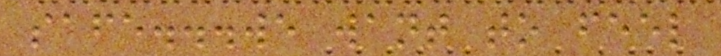safe...we want to feel
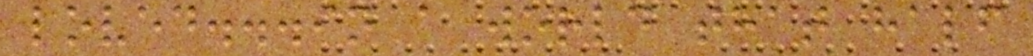loved...in a world that half
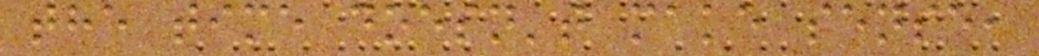the time doesn't make sense,
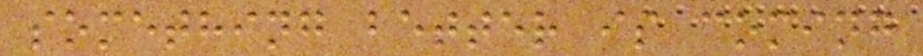something better is coming
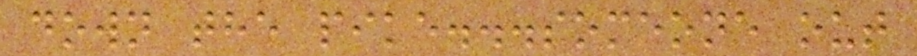down the pike...someone out
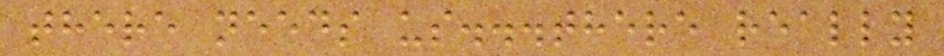there needs us...there really
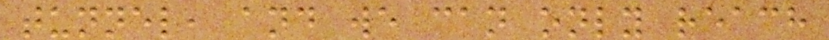tunnel, and we can only reach
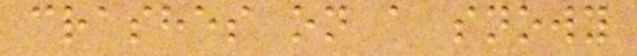crashes on a snowy
